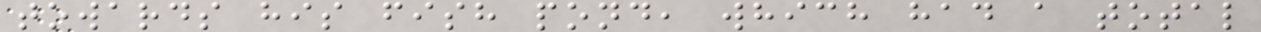towards his fish pond, which had a total
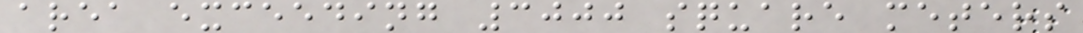area exceeding 3000 square meters
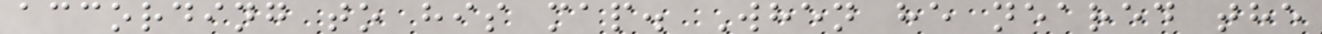according to his map. When he neared the
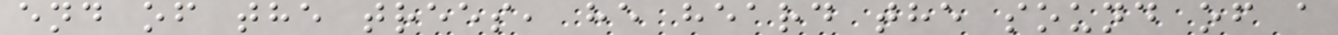end of the trees, he heard the sound of a
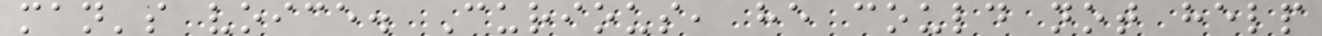man's voice. Curious, he could not help
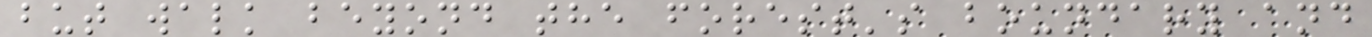but walk beyond the forest's boundary and
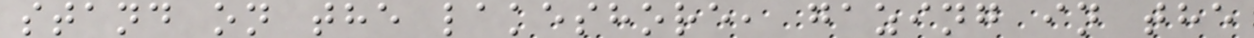stand on the lakeshore, gazing in the
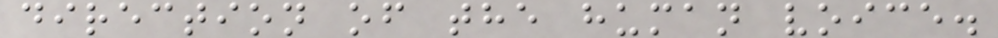direction of the human voice.
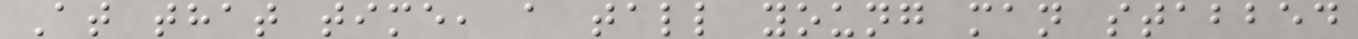At that time, a tall young man stabbed
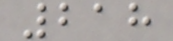218
